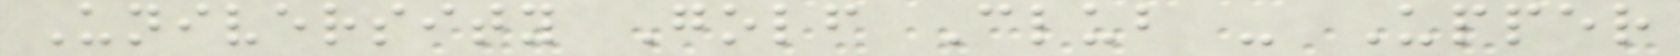University Golf Club - Upper
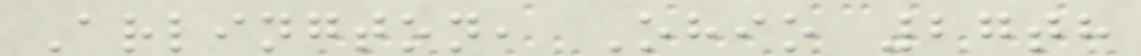Arlington, Ohio 27th
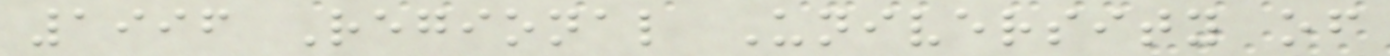1996 Regional University of
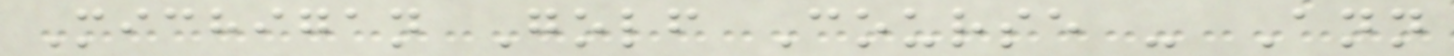Michigan Golf Course - Ann
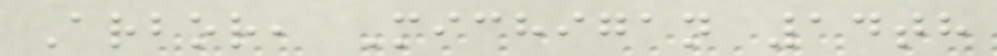Arbor, Michigan 14th
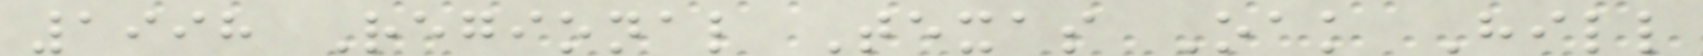1998 Regional Texas Oak Hill
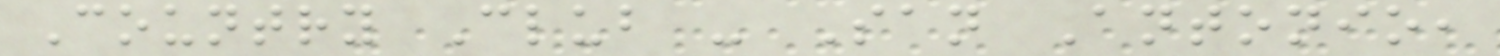Country Club - San Antonio,
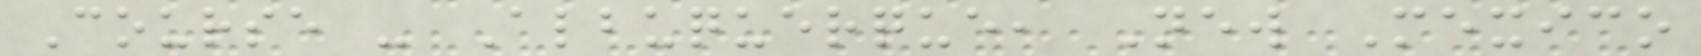Course - Albuquerque, New Mexico
